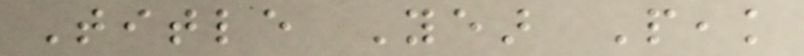Title Year Peak
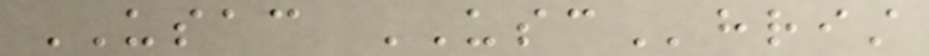USAC USChrist
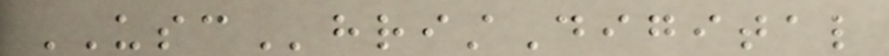USChristDigital
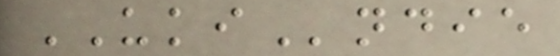UKIndie
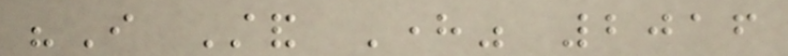"I Stand Here" 2016
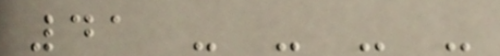41 - - - -
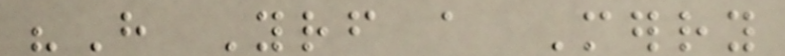"Have Yourself a Merry
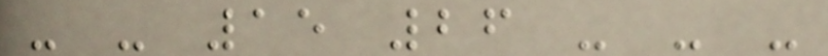- - 15 26 - - -
